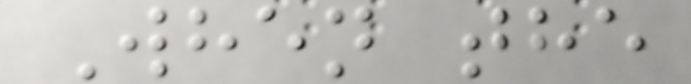When the
